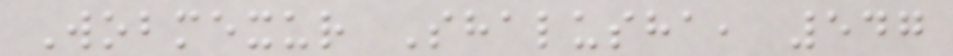Wobmexur Shalusha, 547
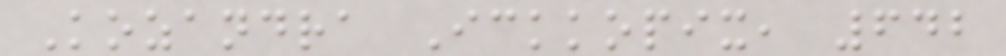Kozandra Ickkopix, 642
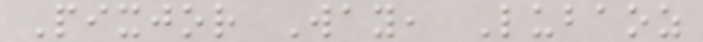Pixjor Way, Lubaoz
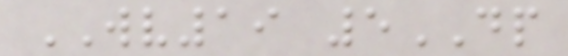WV19 5DP
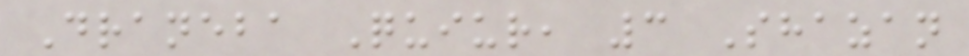Draneba Quiur, 3 Shazan
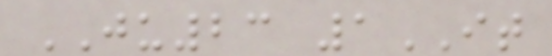JU23 1IT
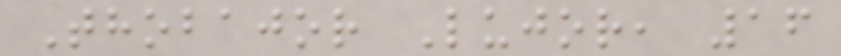Thobajor Lujor, 16
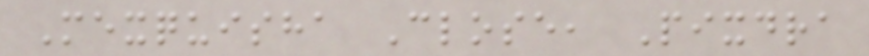Mexquisha Close, Pixdra
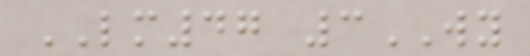LM47 3WY
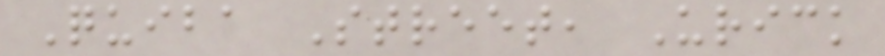Quiba Street, Urick
